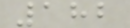182
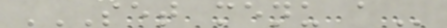SET MENU A
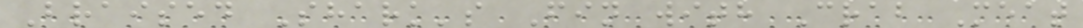Braised Shark's Fin with Crab Meat
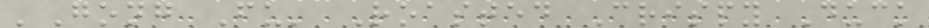'Gong Fu' Roasted Crispy Duck
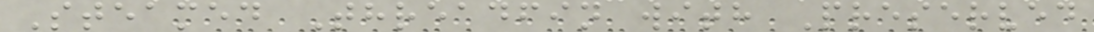Steamed Threadfin with Preserved
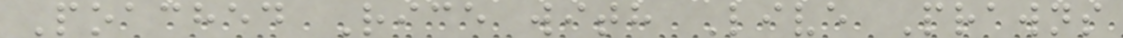Poached Rice with Live Prawns
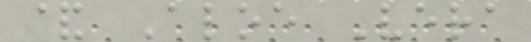& Aloe Vera
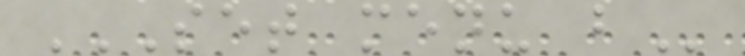SET MENU B
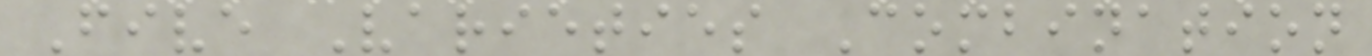Five Varieties Combination
